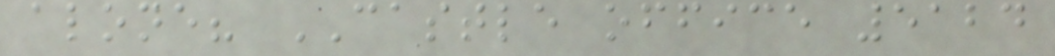alone? CASTLE office 5124
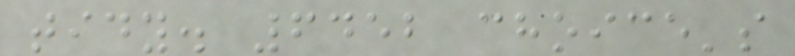tidy. 6452 choice's
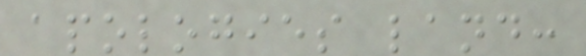apologies land:
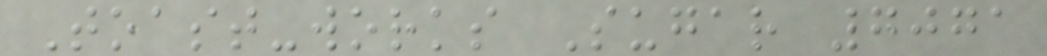Toast-works Sugar 7071
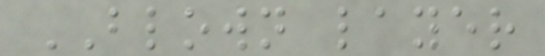BLOWN layer
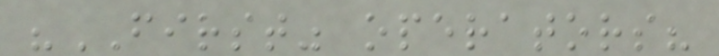"FIRST" operators?
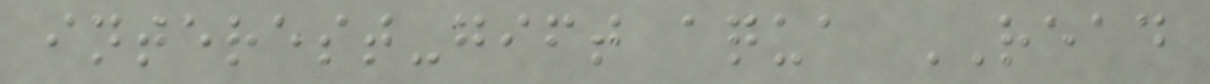interest-gift aqua READ
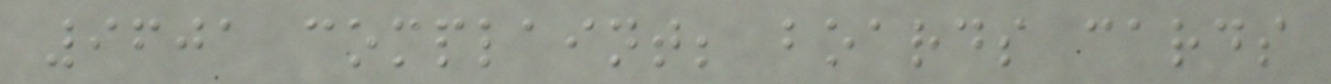9601 complaint; boards cards
